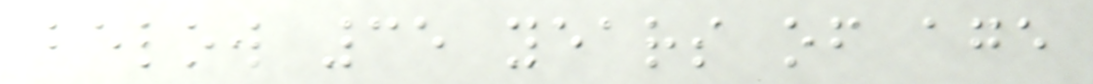below 35 years of age
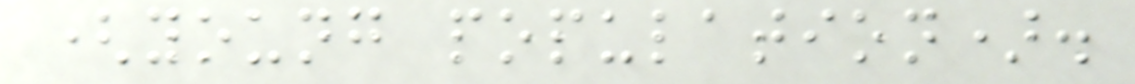(young population).
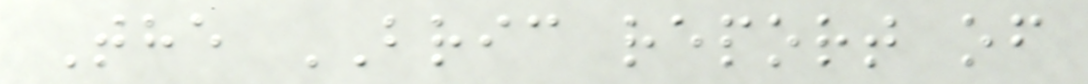The BRIC report of
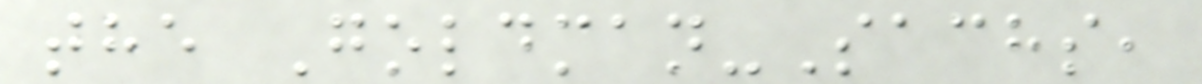the Goldman-Sachs,
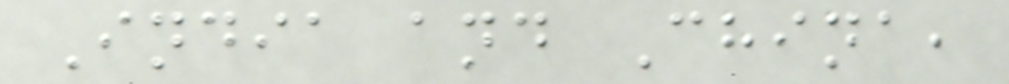India and China,
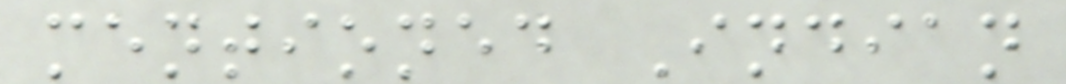mentioned Indian
